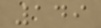149
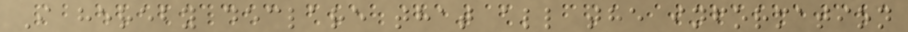I hereby declare that all the information
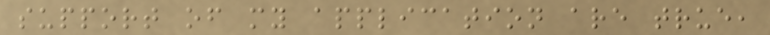support of my application are true,
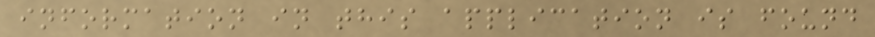information in this application is found
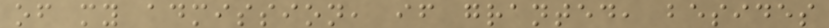of my admission, if granted, besides
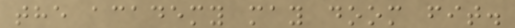the academy may doom fit.
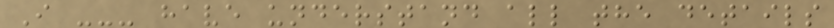I --- have understand all the details
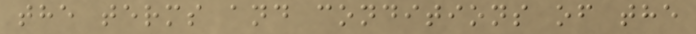the terms and conditions of the
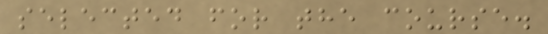selected for the course.
